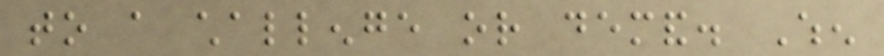to a challenge or demand. When
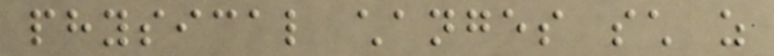physical changes such as
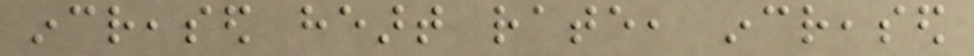increased heart rate, increased
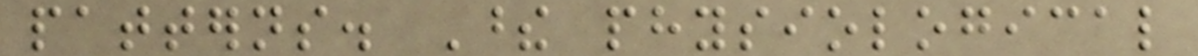patterns. These physiological
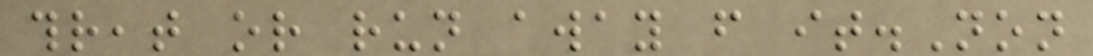threat or run away from it.Non
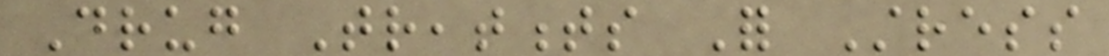Drug Treatments For Stress
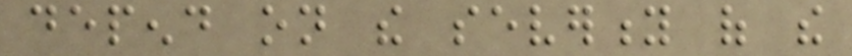depend on the severity of the
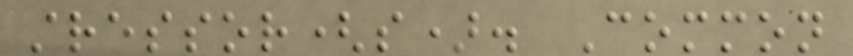stressor(s). Common
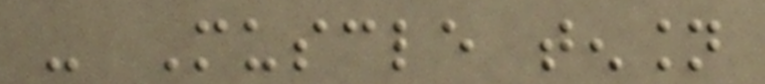- Muscle tension
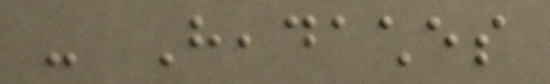- Headaches
